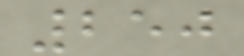250
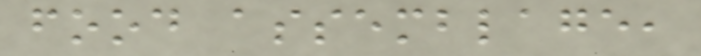food assemblage,
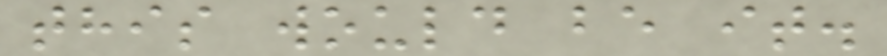this would be it.
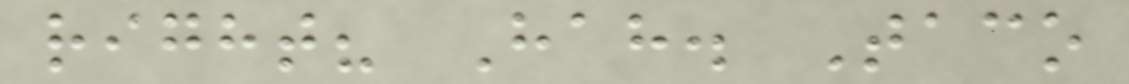right? Hah. Taco
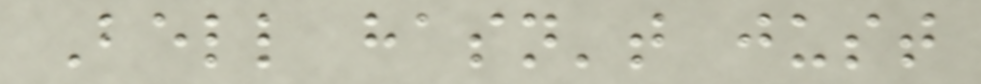Bell hasn't just
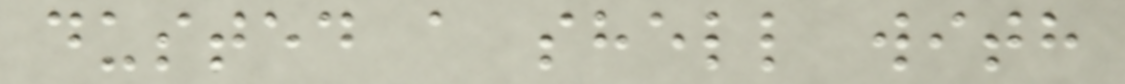dusted a shell with
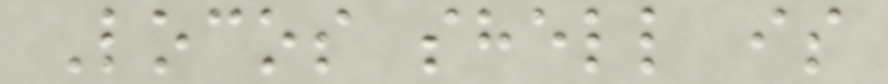Locos shell is
